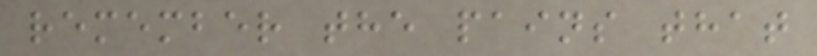remember the pains that
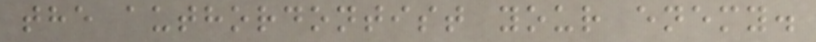the authordontist your enemy.
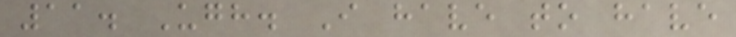11. Ugh. I have to have
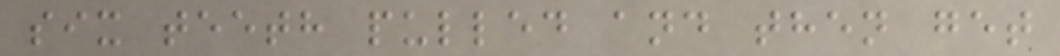six teeth pulled and then get
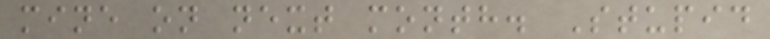mine on next month. Stupid
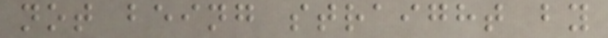not being straight by
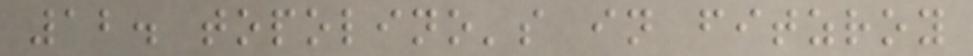12. topolino's in fitzroy
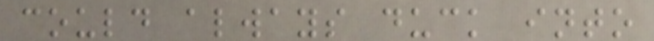could always duck into
